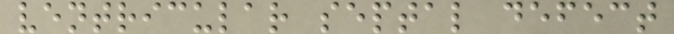ventricular septal defect
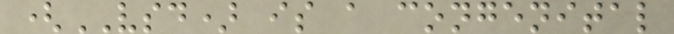(VSD) is a congenital
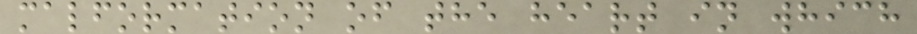malformation of the heart in which
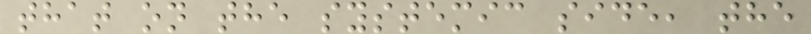that on the systemic side, the
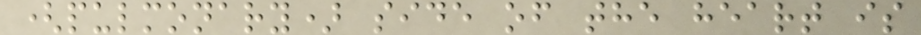(pulmonary) side of the heart is
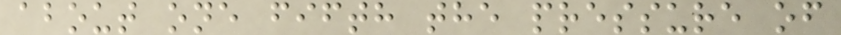about one fifth the pressure of
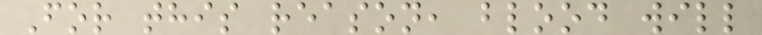For this reason, blood will
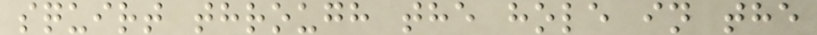squirt through the hole in the
